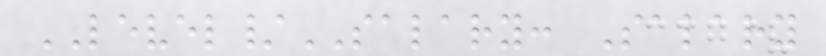LEVEL/SALARY: Salary
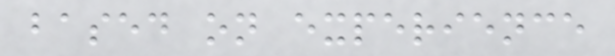based on experience
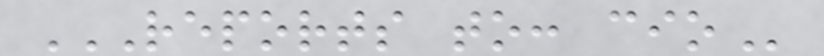REPORTS TO: CIO
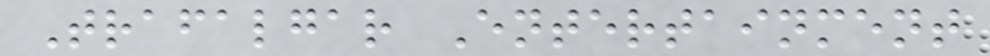Trafalgar Entertainment
